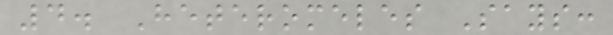4. Heteromeles Says:
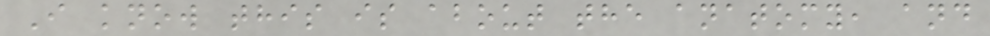I know this is about the anatomy, and
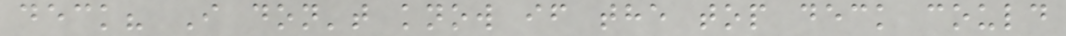deck? I don't know if the top deck could
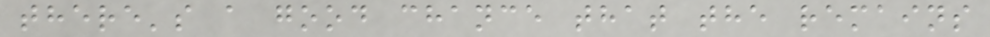there's a good chance that the remains
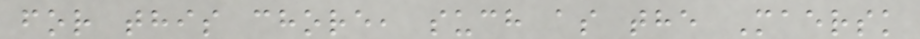for this chore, such as the Maersk
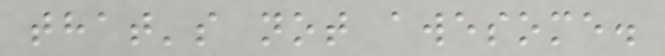that's not awesome.
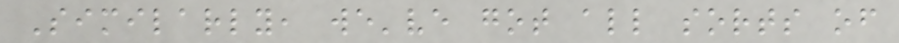Similarly, we've got all sorts of
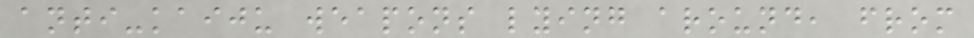anti-kaiju weapons lying around, from
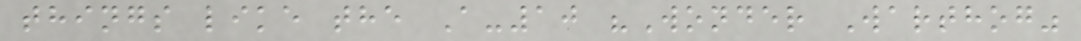things like the A-10 "Wonder Warthog"
